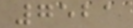7521
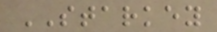STARKEY
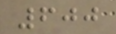600
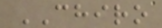CHIRO
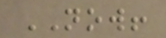NOW!
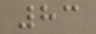83
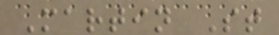Martin St
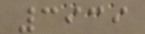3939
